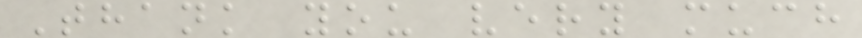Thank you very much
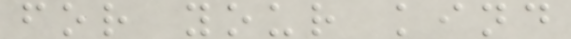for your kind
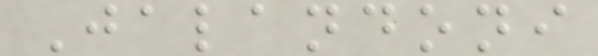Jalandoni
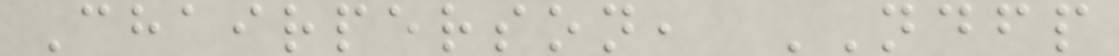Chairperson, NDFP
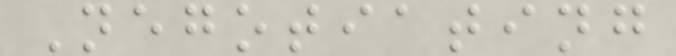Negotiating
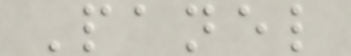Panel
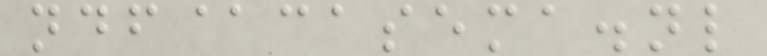ndf@casema.nl
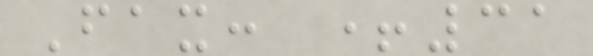Fax: +31
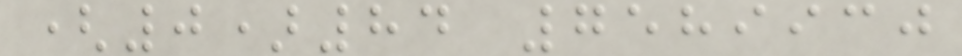(0)84 7589930
